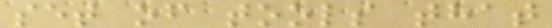set of tools that
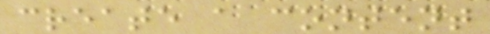create a content
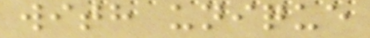with unique
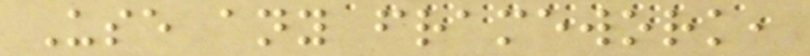Use any framework,
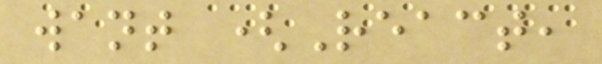want (React,
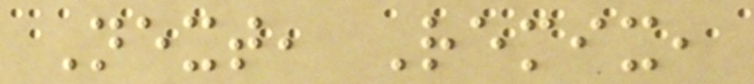Next, Remix,
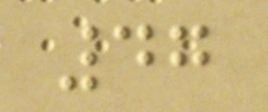47
